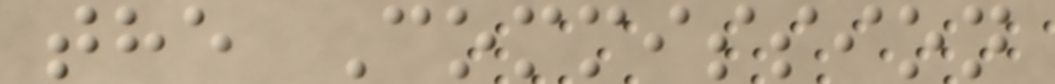the Commission
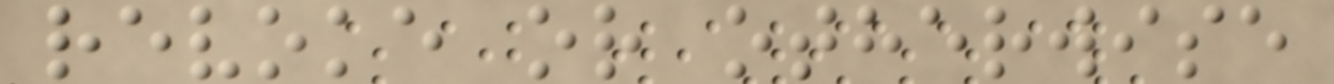revoke or otherwise
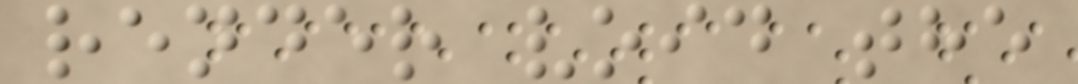render void the
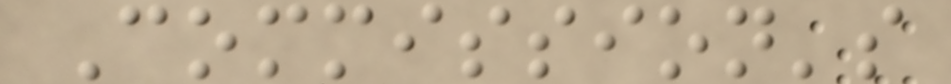Commission's
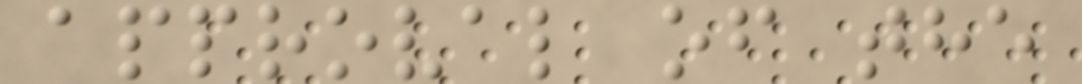approval of the
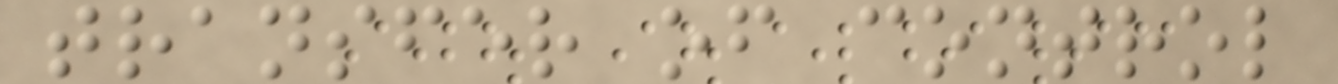transfer of control
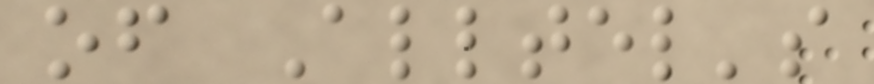of Alltel's
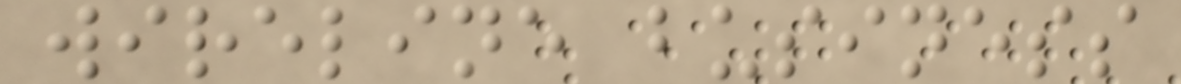wireline business
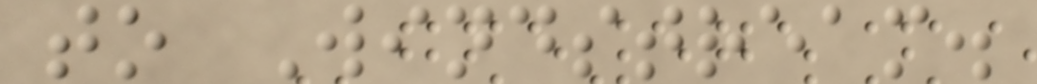to Windstream.
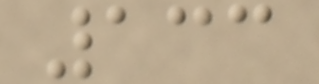133
